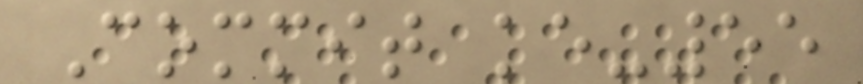Commit ke-55
